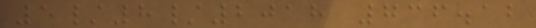5/8/2018 736.12
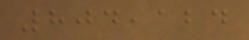804,124
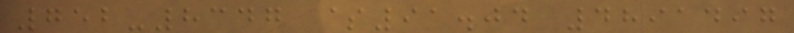752-8347 $91.04 4891497
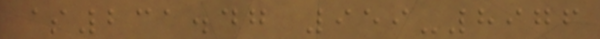$231.47 959-8976
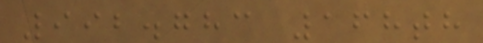992.783 168th
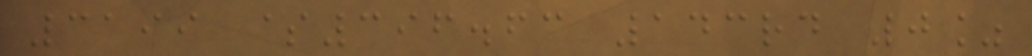3199 $396.63 143rd 0%
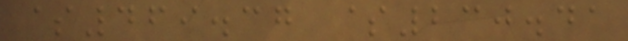$469.37 $230.41
